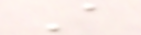A
